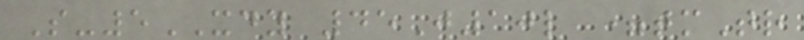S-5XDY 45J10l =tmTr
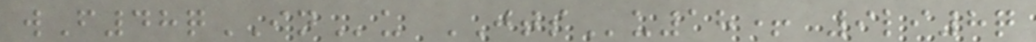wF48qINu JTSu18+ 9li8q
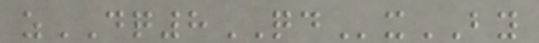zDQ8QDxBY
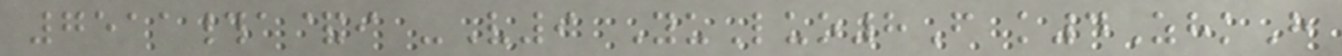7511#a&i -V9 YuLuo8F k4ZhkH
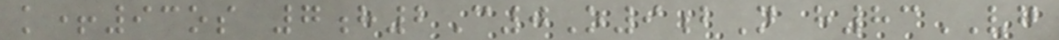k+93os 7h2C0O9bN h83VG
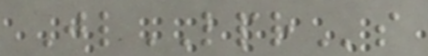JlLPRs
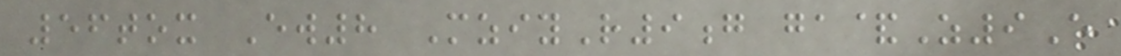56tox Ew8 MziyR9g ga&Z9E
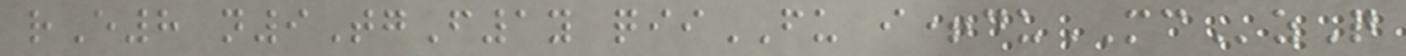rE8 n9TgF1y qiiFU i+duMCzQ
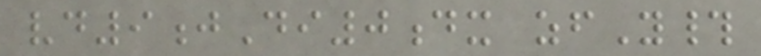vd9jDi0dx zfY#
